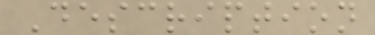Description
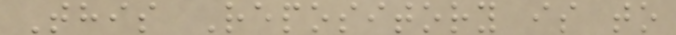This Repository is to
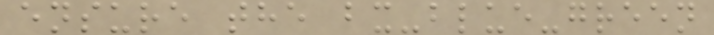ensure the bx-blue-green
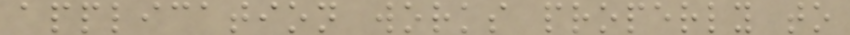application works properly to
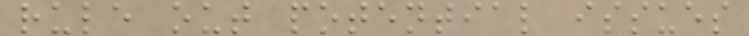rule out potential issues
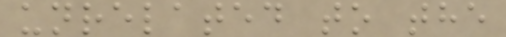unrelated to the
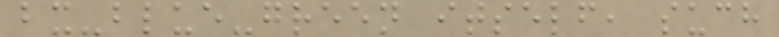bx-blue-green itself, such
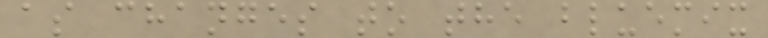as changes to the bluemix
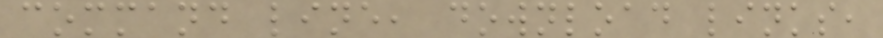command line, download links,
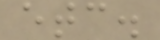etc.
